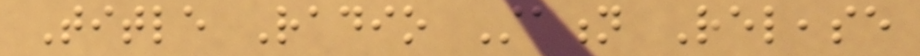Title Radio Station Release
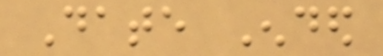Date Ended
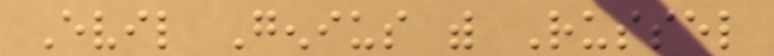Evil Genius with Russel
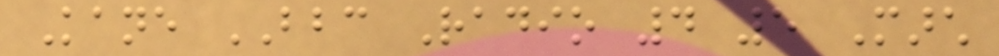Kane BBC Radio 4 5 March
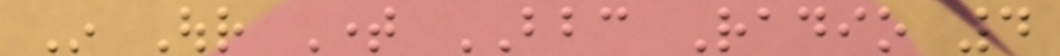In Our Time BBC Radio 4
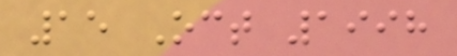15 Oct 1998
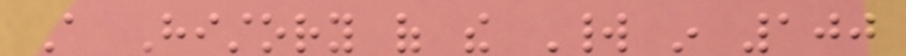A History of the World in 100
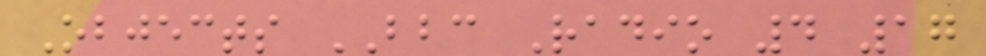Objects BBC Radio 4 17
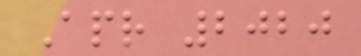Apr 2020
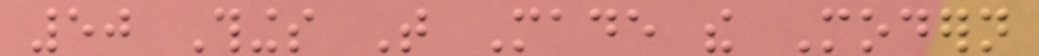50 Things That Made the Modern
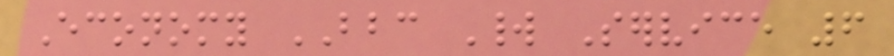Economy BBC World Service 6
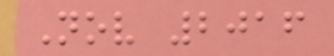Nov 2016
